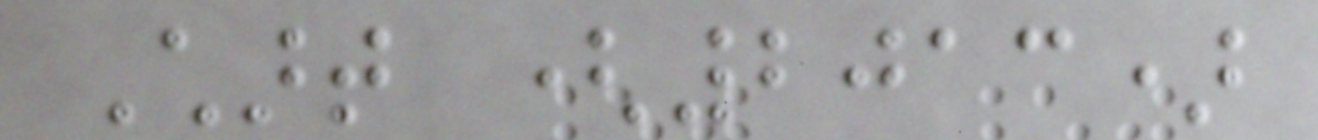Chart (2013)
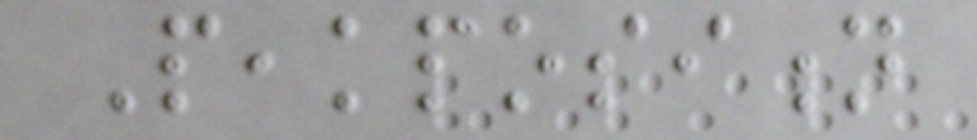Peakposition
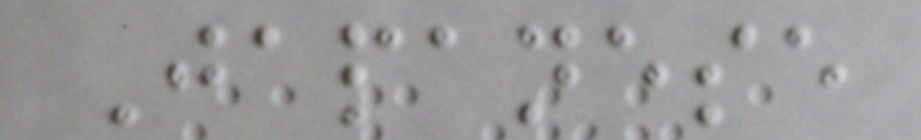Japanese
